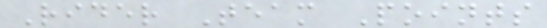Rider Team Points
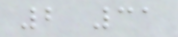2 31
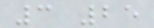3 25
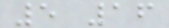5 16
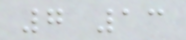7 13
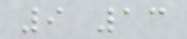9 13
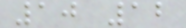10 12
